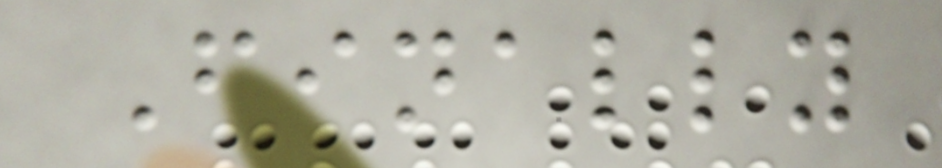Finally
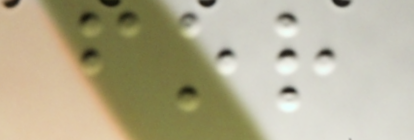for
